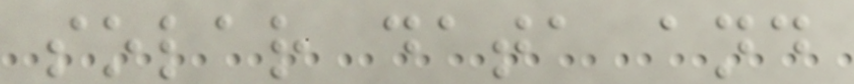solar data and
